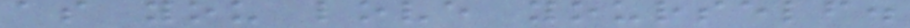as you love yourself.
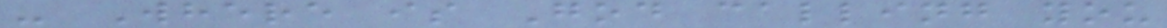- Where is God calling you
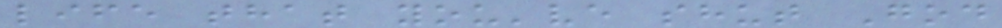life that you've shut God
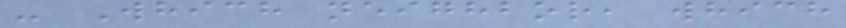- Which neighbor, which
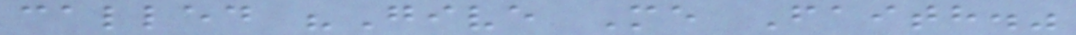called "Give Me Faith."
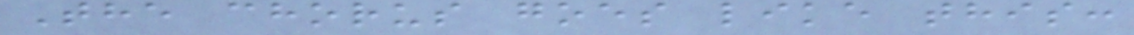The chorus goes like this:
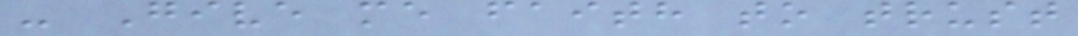- Give me faith to trust
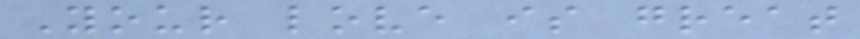Your love is great
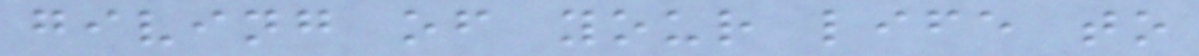giving of your life to
